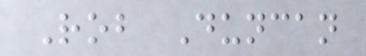Rob Duncan
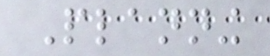Planning
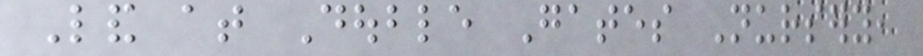Land at Double Gates Nursery,
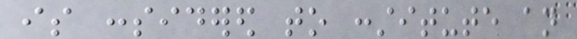is considered to constitute an
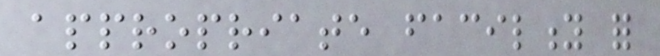appropriate facility for
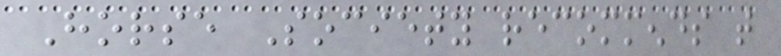Horse Society recommends that
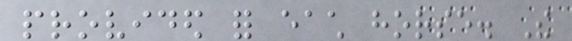provided for each horse. The
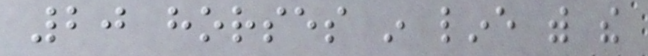20 horses in line with the
